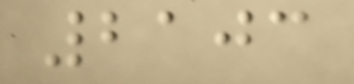2103
